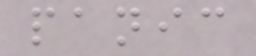panic
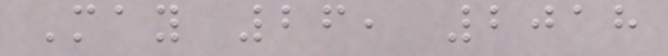May 26, 2018
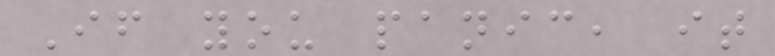If you panic, it
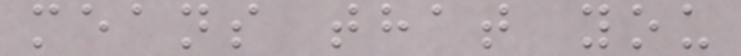means that you
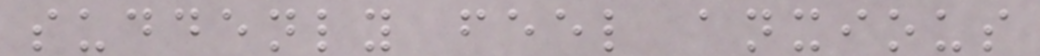suddenly feel anxious
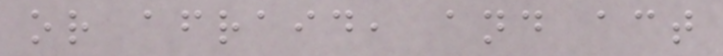or afraid, and act
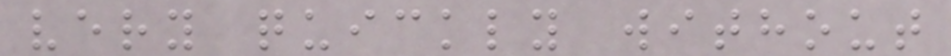very quickly without
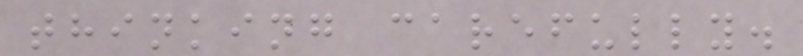thinking carefully.
